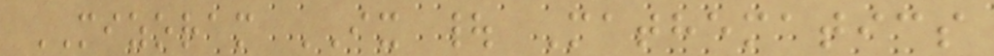MIZORAM IX | Mathematics
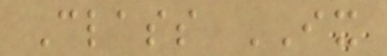Class IX
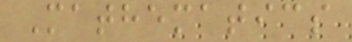Mathematics
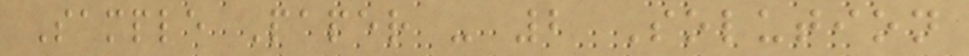Sample Paper - 2 Solution
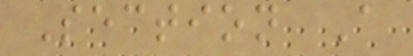Section A
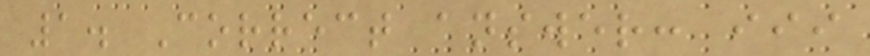1. Correct answer: iii
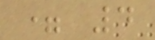= 4
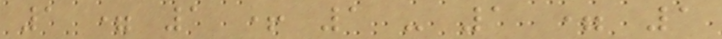1 = 1 + 1 - 1 = 1
